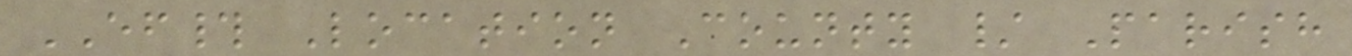EF# Location County / Parish
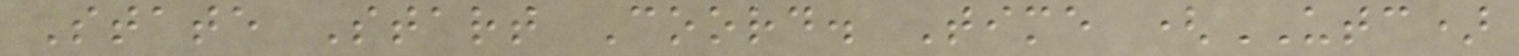State Start Coord. Time (UTC)
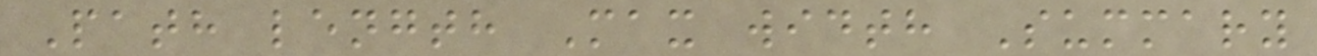Path length Max width Summary
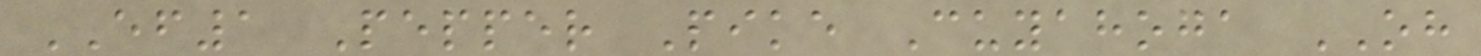EF1 Pepper Pike Cuyahoga OH
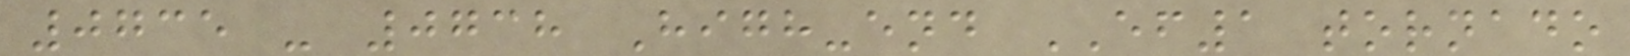0735 - 0738 High-end EF1 tornado
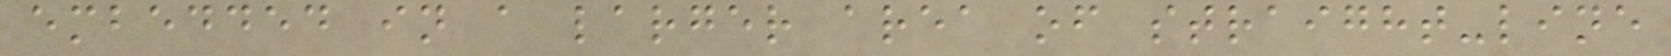embedded in a larger area of straight-line
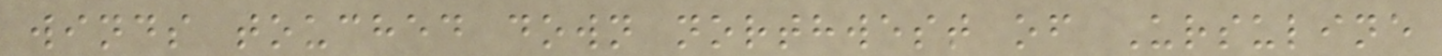winds touched down northwest of Ursuline
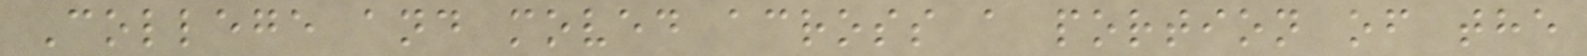College and moved across a portion of the
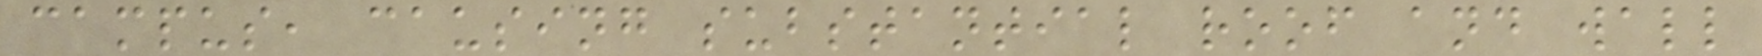campus, causing substantial roof and wall
